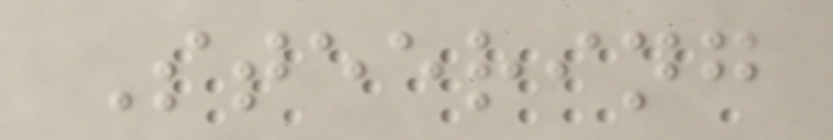Steering
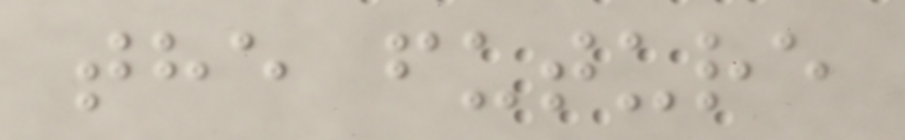the future
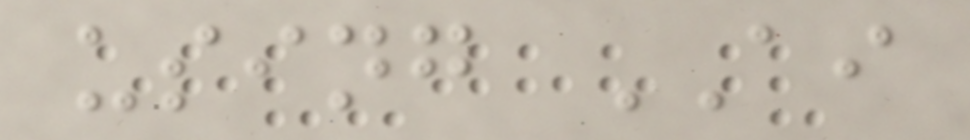using AI
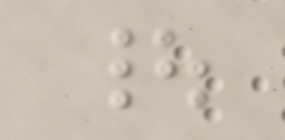|
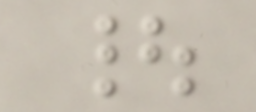|
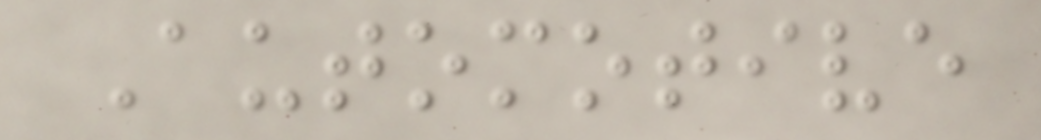Automotive
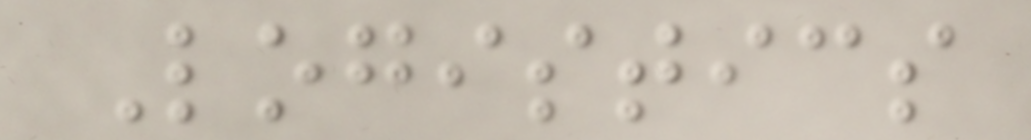Logistics
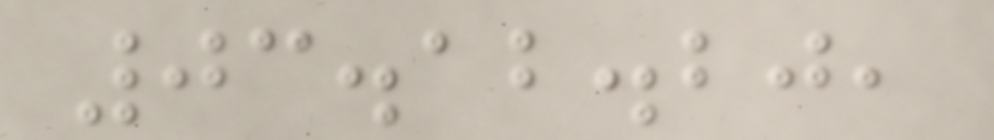03.12.20,
